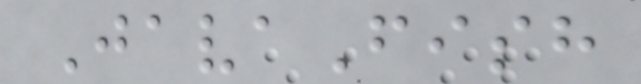JavaFish
